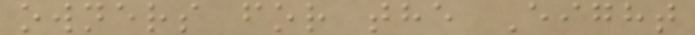owners for the Eight
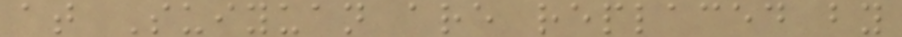at Suiyuan are replaced by
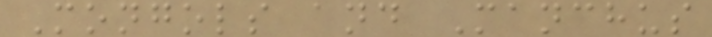Mongols and Manchus
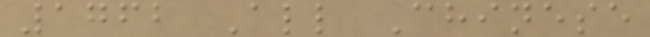1762 All Chinese
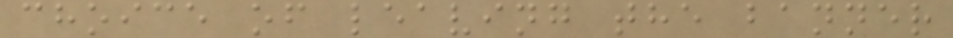choice of leaving the banner
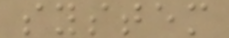system
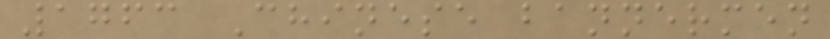1763 Chinese bannermen
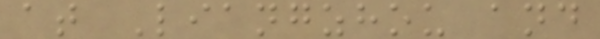at Liangzhou and
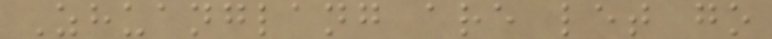Zhuanglang are let go
